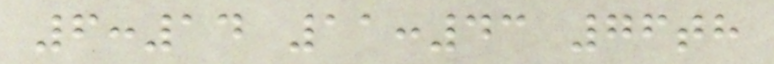6:14 11:43 76th
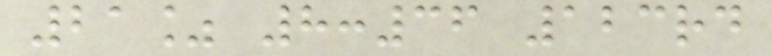21% 8:36 123rd
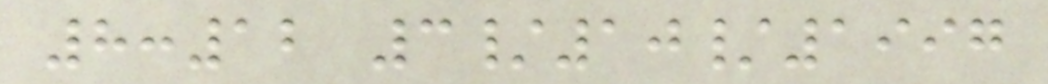8:12 3/10/1997
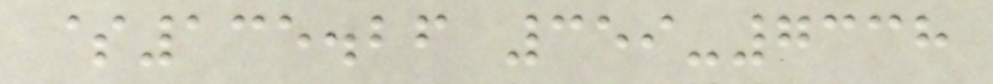$135.26 359-7338
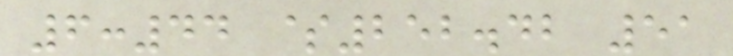6:44 $252.42 51
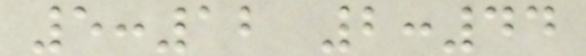5:12 2:44
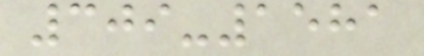309-1581
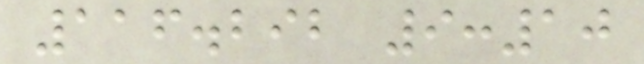116.292 9:10
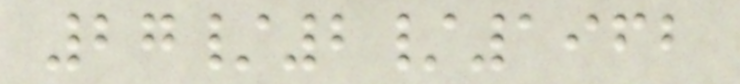27/2/1962
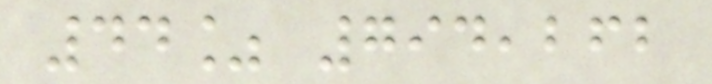44% 794,262
